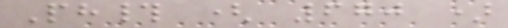Ph# ( 670 )
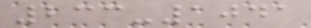233-1041
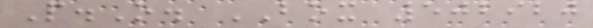P.O. BOX 502920
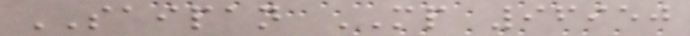SAIPAN MP 96950
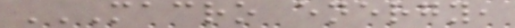MACRO ENERGY,
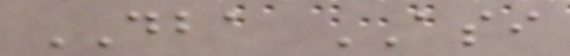DBA ASI
